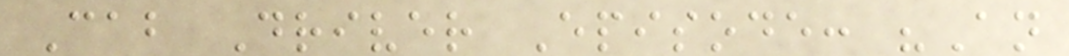Cab Driver Episode: "An
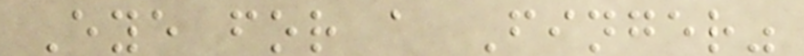Eye for a Finger"
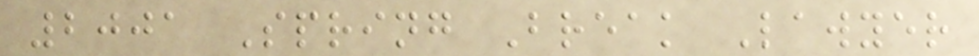2001 Spring Break Lawyer
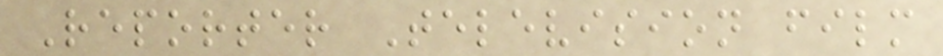Reporter Television film
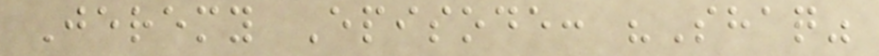Jeremy Episode: "Shaq"
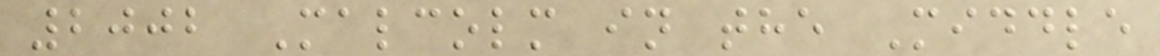2002 Malcolm in the Middle
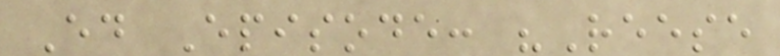Ed Episode: "Reese
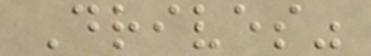Drives"
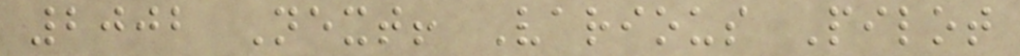2002 Next! Various Pilot
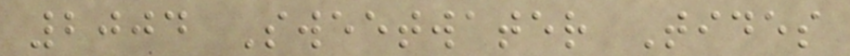2004 Sweetwater Tides
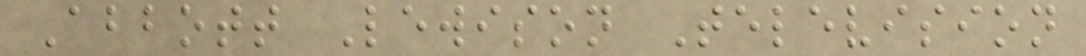Abbott Lewison Television
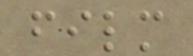film
